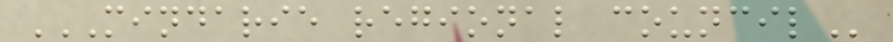MINDARIE REGIONAL COUNCIL
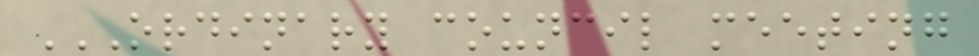ORDINARY COUNCIL MEETING
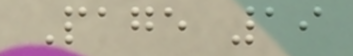Page 19
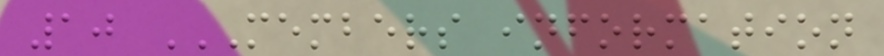10 MEMBERS INFORMATION
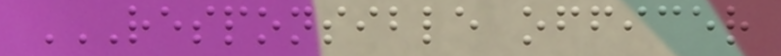RESPONSIBLE OFFICER
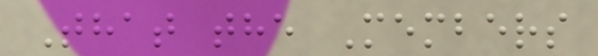That the Members
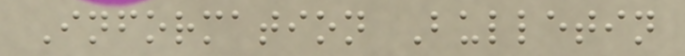Information Bulletin
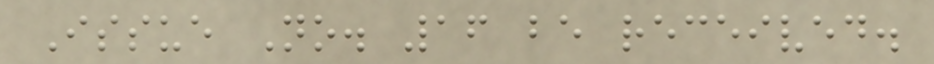Issue No. 16 be received.
